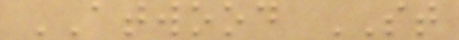ATWOOD ST
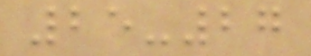25-27
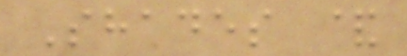Shades &
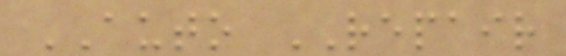AUTO REPAIR
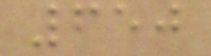650
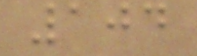104
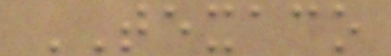TEXACO
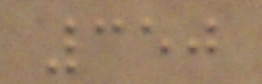350
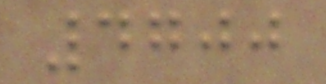4700
